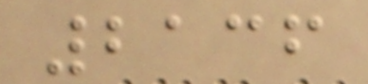2136
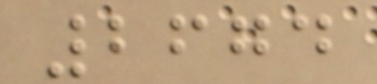2674
